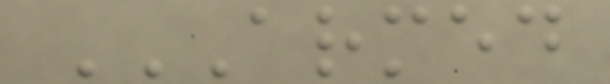ARMED
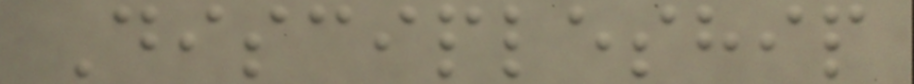Discipleship
